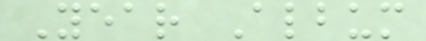Year Album
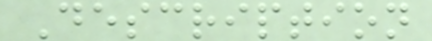Description
